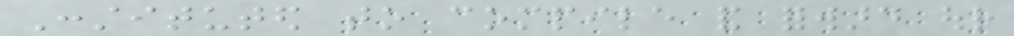Constituted to compile and forward our
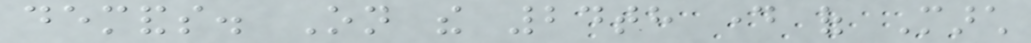demands. On the 24th day of March
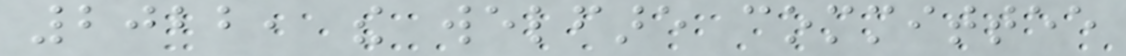2022, the welfare committee
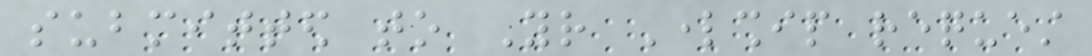submitted to Your Lordship request
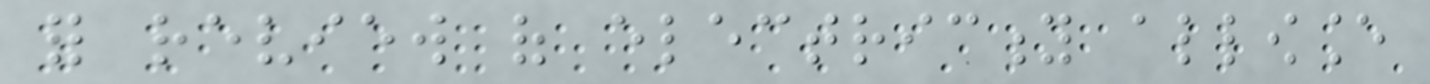for review of electricity allowance
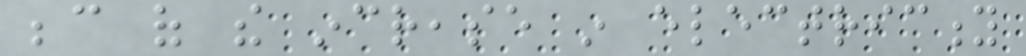because of the increase in electricity
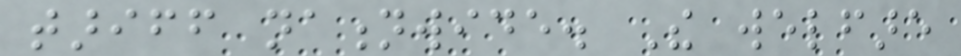tariff nationwide. The welfare
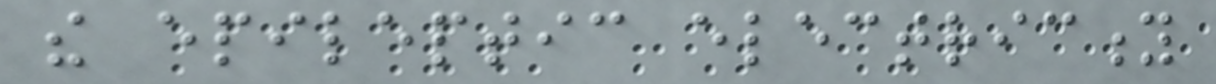the epileptic electricity
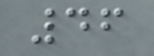46
